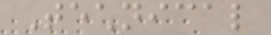Technical
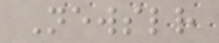Newsletter
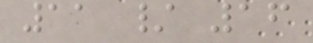11 / 16
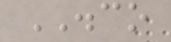DISCO
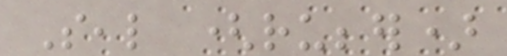Seal (rubber)
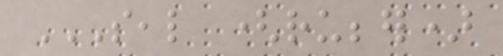SEAL (RUBBER)
